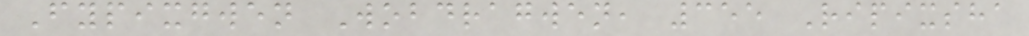Fypixgwen Wobdragwen, 355 Ripixsha
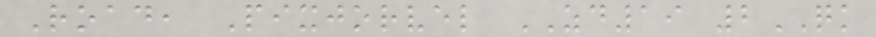Road, Pixjorvel ZD19 2QK
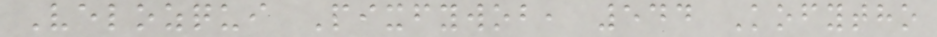Velozqui Pixfywob, 544 Kofytho
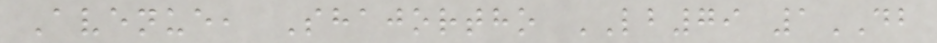Avenue, Shajortho LB79 1DB
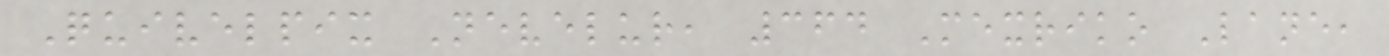Quivelpix Nevelur, 364 Mexriko Lane,
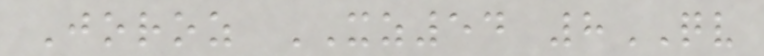Joroz XZ54 8QV
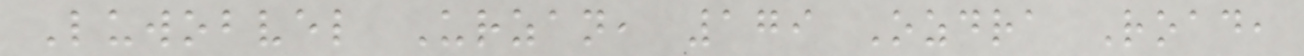Luwobvel Urzan, 179 Ozdra Road,
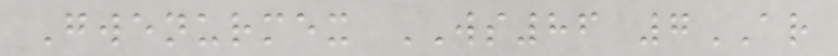Gwenurmex WS86 7AR
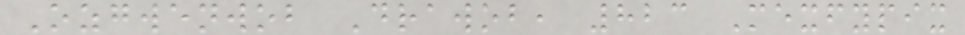Ozgwenwob Drawob, 823 Mexfypix
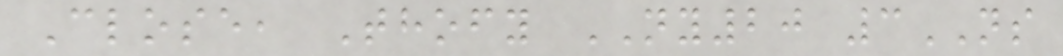Close, Thofy NY20 3NS
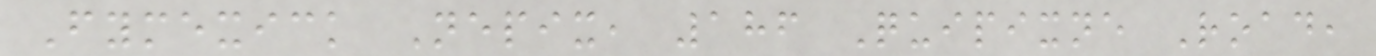Fymexick Nepix, 186 Quipixne Road,
